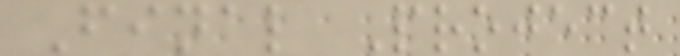Final Project
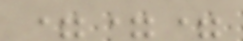===
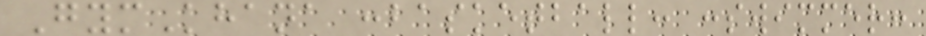GymKhana :basketball: :swimmer:
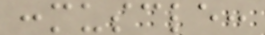:muscle:
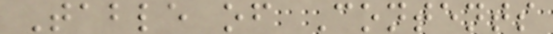Table of Contents
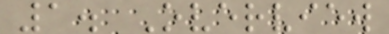1. Overview
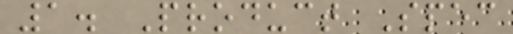1. Product Spec
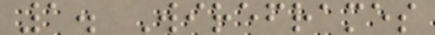1. Wireframes
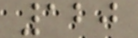120
